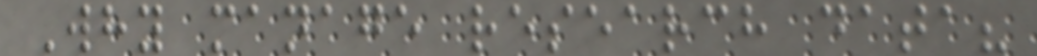Why manage research data?
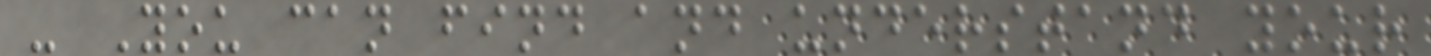- You can find and understand your
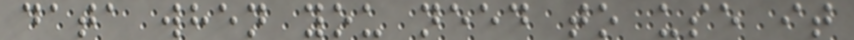data when you need to use it
